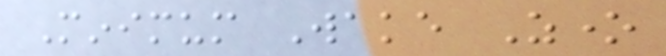Minimum Wake Zone
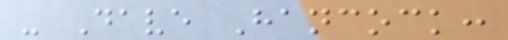- Dave Hancock:
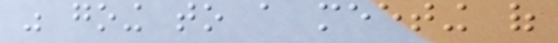was going to a meeting of
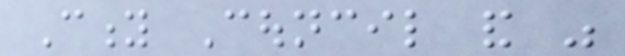City Council and was
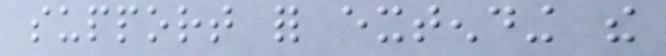support for extending the
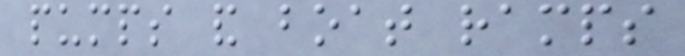pumps and boat ramps
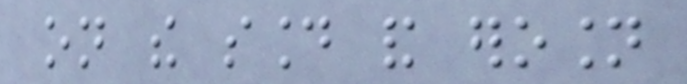on the sound and erosion
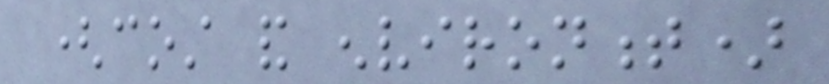(cost and environment)
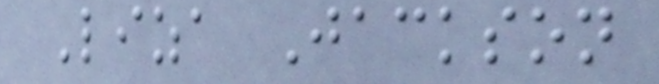Liza Jackson
